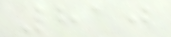810
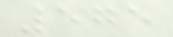575
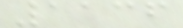1136
